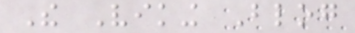The Viking Blog
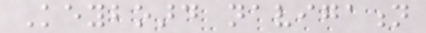Keyboard navigation
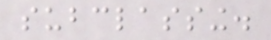subclassing.
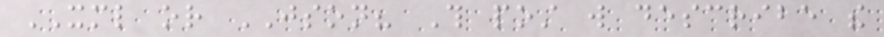XML or JSON? This post will describe the
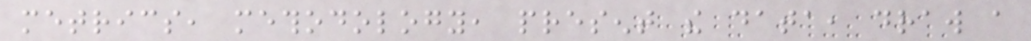metrics, methodology, present the data, draw a
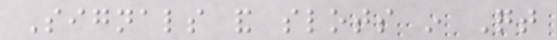Signals and slots in Qt
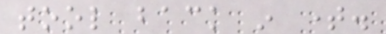tool back in time.
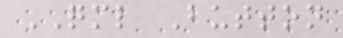QML Button
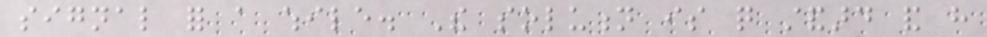signal for a while. The solution is quite standard and have
